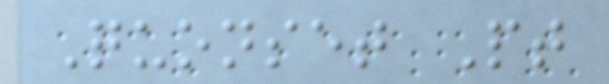Quonset Pt
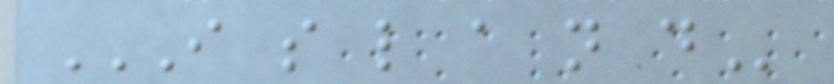I S L A N D
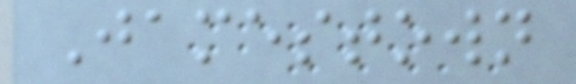Jamestown
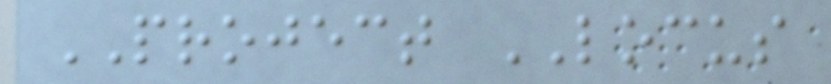PROJECT LOCUS
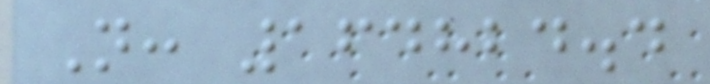N: 164824.4
